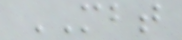MBT
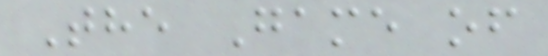The Game of
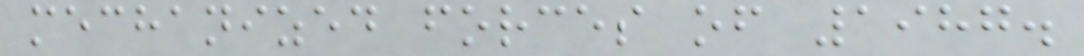mechanized forces of 1987.
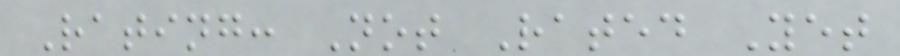Rating: Not Rated Yet
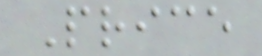Price
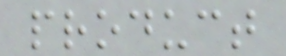product
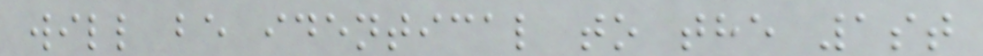will be identical to the 1st
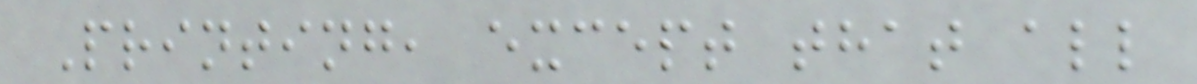Printing, except that all
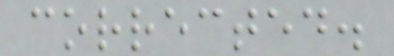corrected.
